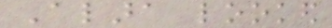Alara looked
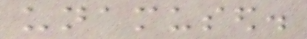unamused.
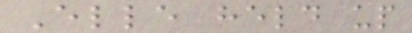Elle held up
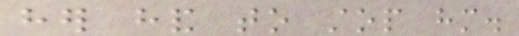her hand to stop him.
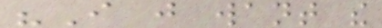"I just want the
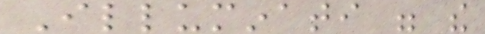Illuminati were the
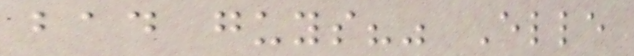bad guys?" Elle
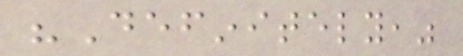"Definitely,"
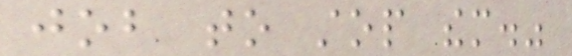job to stop them."
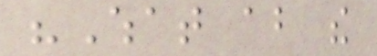"What about the
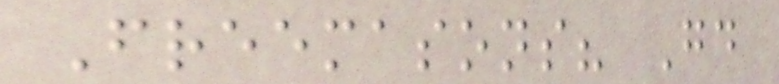Freemasons? Good
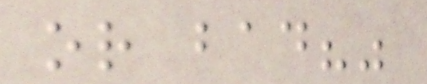or bad?"
